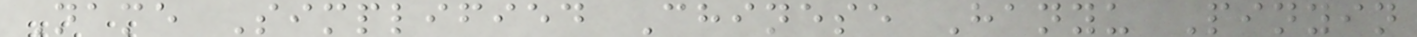Name Simplified Chinese Hanyu Pinyin
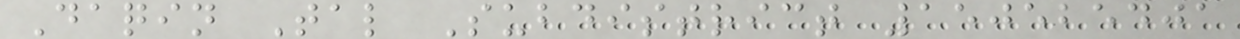Daqin Tal Subdistrict 150525401
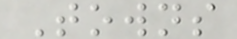Towns
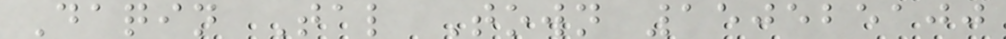Daqin Tal Town 150525100
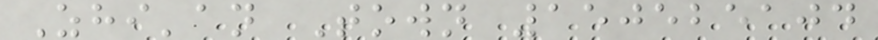Zhi'an Town 150525104
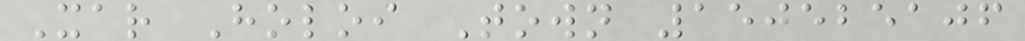Xar Holoi Town 150525106
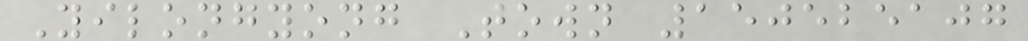Yilongyong Town 150525107
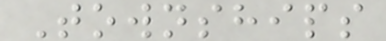Townships
